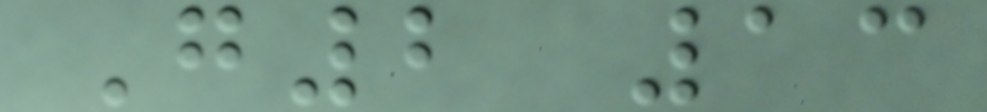G2 13
